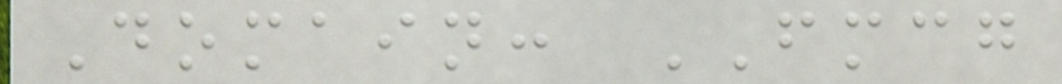Domain: FMCG
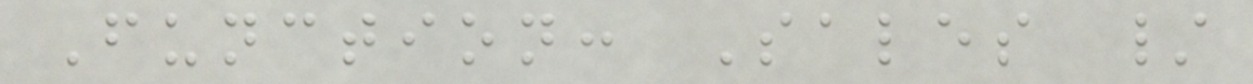Function: Sales /
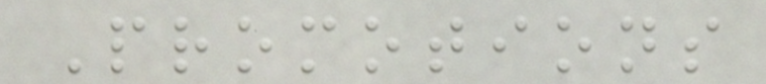Promotions
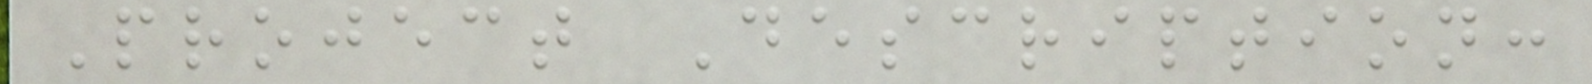Project Description:
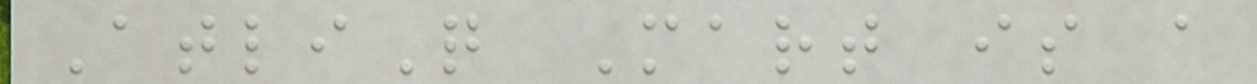AtliQ Mart is a
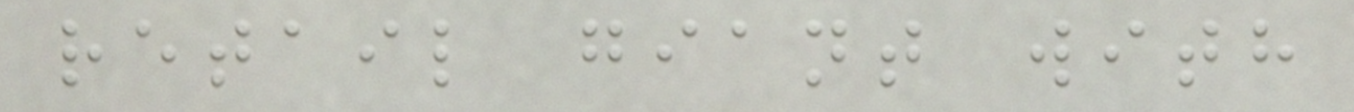retail giant with
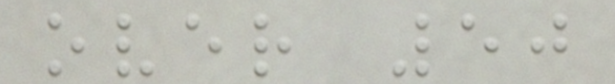over 50
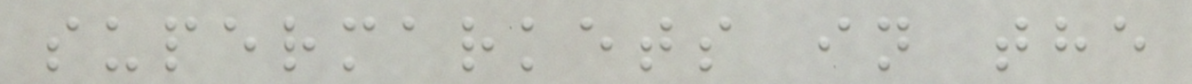supermarkets in the
